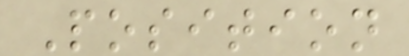Position
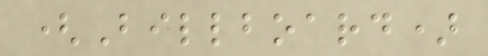(Billboard)
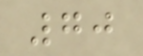70
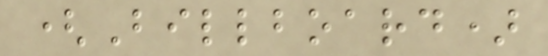(Billboard)
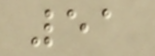51
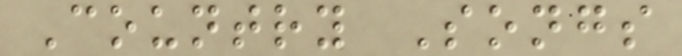Country Songs
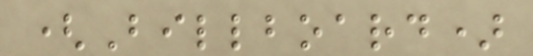(Billboard)
